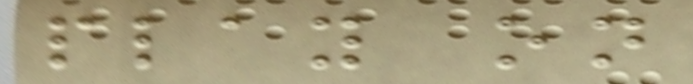play on
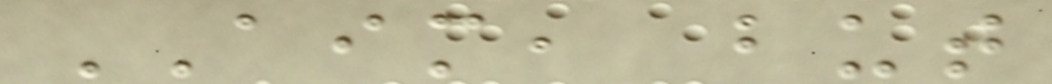AIM, but
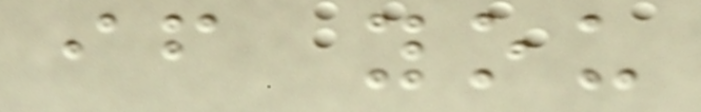if you
